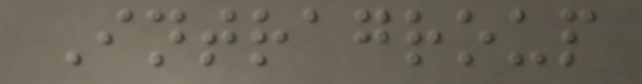Intragroup
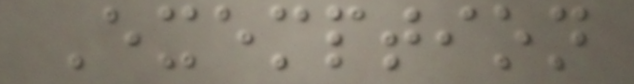Exemption
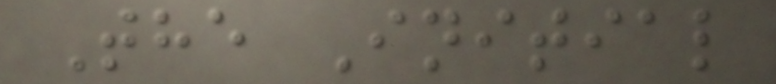The Initial
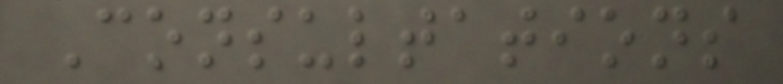Consultations
